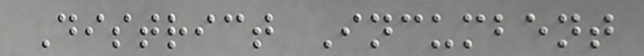District Incumbent
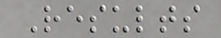Results
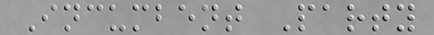Incumbent Party
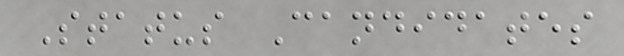Status Candidates
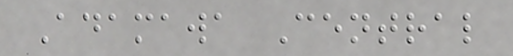Adamawa Central
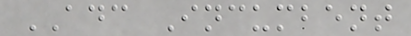ADC Incumbent
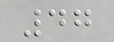47
